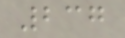237
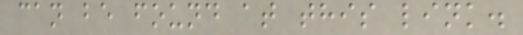can be found at this link.
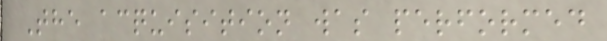The acquisition was performed
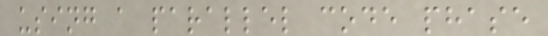using a parallel code phase
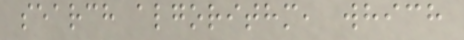search algorithm, which
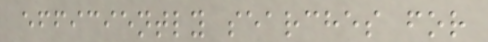efficiently searches for
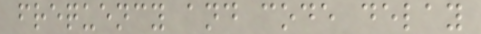frequency and code delay
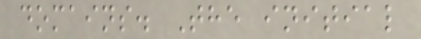domains. The initial
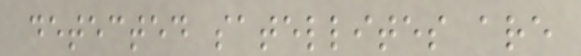detected satellites are
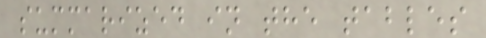summarized in the tables
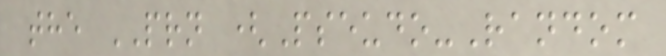the PRN (Pseudo-Random
